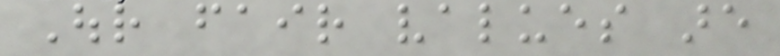Our fair values are
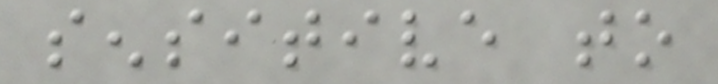sensitive to
